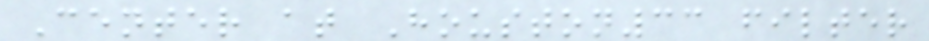Center at Houston33 filter
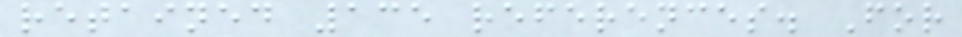retained 135 references. For
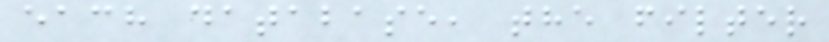each database, the filter
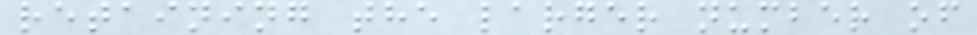retaining the larger number of
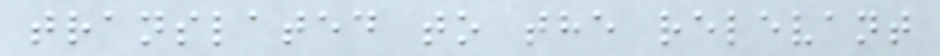translated to the relevant
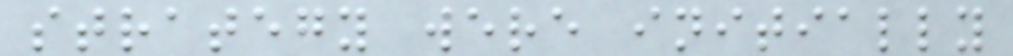strategy were initially
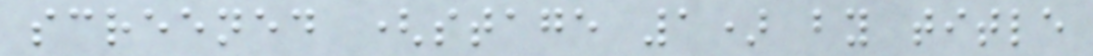screened (stage 1) by title
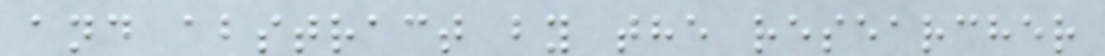and abstract by the researcher
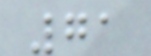71
